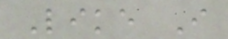Like I
